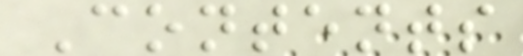Contents
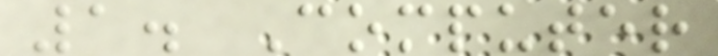1. Computer
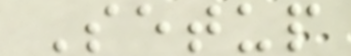Setup
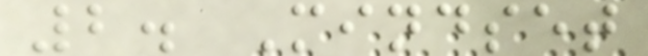2. Mindset
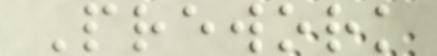Prework
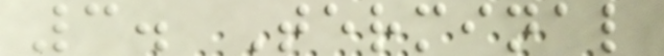3. Terminal
